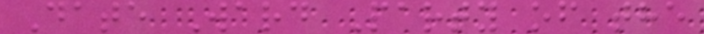Date Ward Party of the
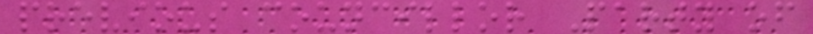previous councillor Party of
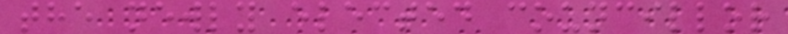the newly elected councillor
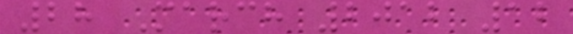28 March 2012 12
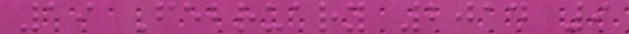19 February 2014 9
